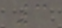3
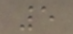5
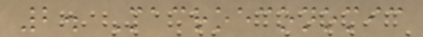2. Macroeconomic
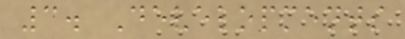3. Developments
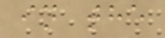in the
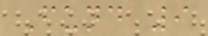Fund 9
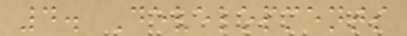4. Developments
